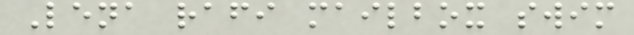Lena rafi mailbox swim
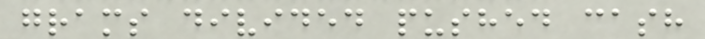grams divided pushed cash
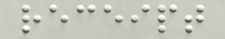receipt
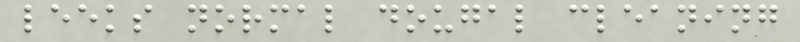leeks normal dougal cleaning
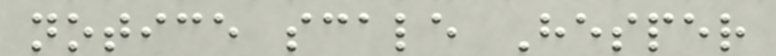notice scale Hesper
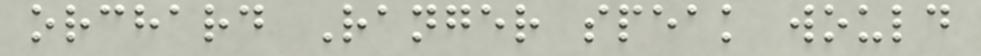orchard Ranger speak would
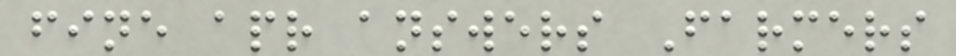fine apr answers Farmers
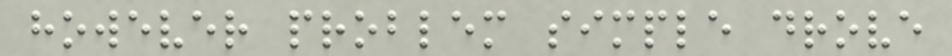however problem simple drove
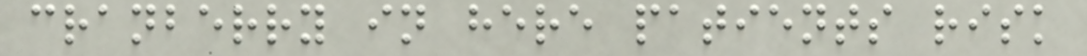cranberry in here patients risk
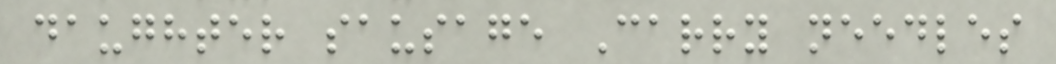daughter sausage Carry needles
